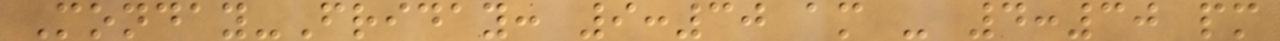Monday-Friday: 9:30 am - 4:30 pm
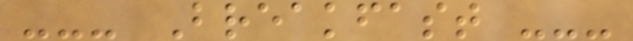--- Breakfast ---
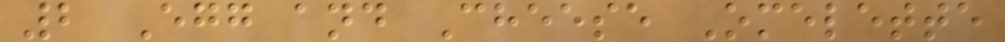2 Egg and Cheese Omelette
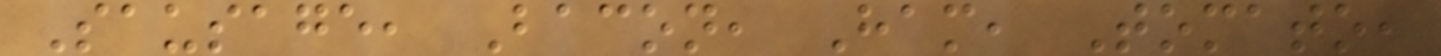Sausage, Bacon, Ham, Tomato,
